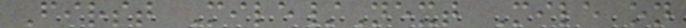First Mile/Next Mile on
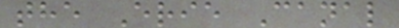the Erie Canal
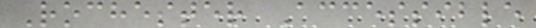Rochester Accessible
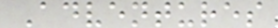Adventures
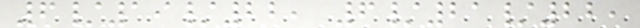6/19/22, 6/21/22,
